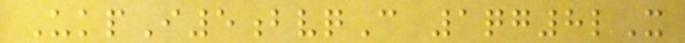UkpI5bvqC 1qg8lX
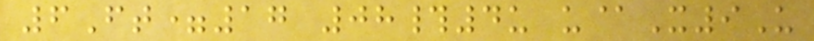6Ft=17 08#4u u@X9U
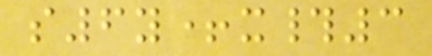s6y+x#3
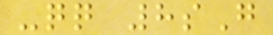-qq 8sG
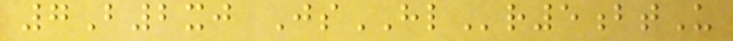7B2xj JsHLr5btU
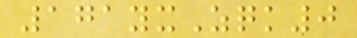171yxZqk0
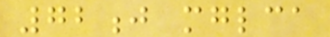72j mglca
